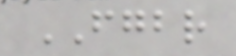FGBR
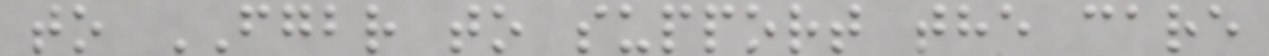to FGBR to support the care
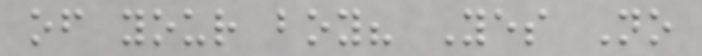of your boy? Yes No
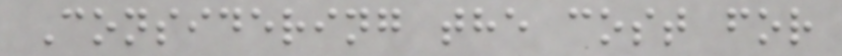Considering the cost for
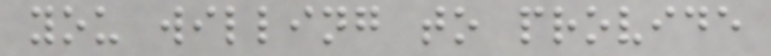you willing to provide
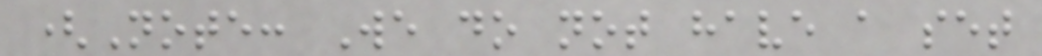(Note: We do not have a set
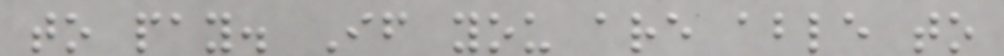to pay. If you are able to
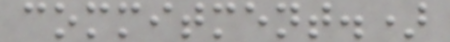commitment.)
